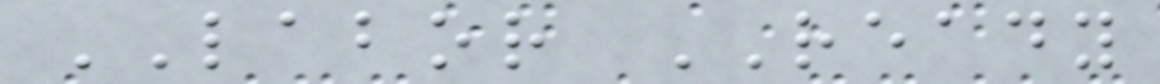LABOR READY
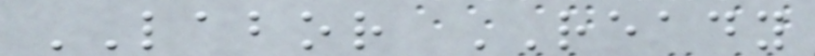LABOR READY
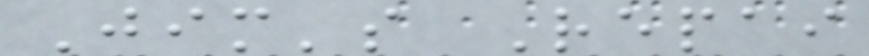Jim's Repai
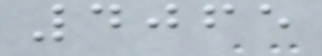4065
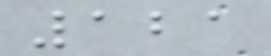121
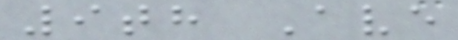9th Ave
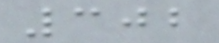302
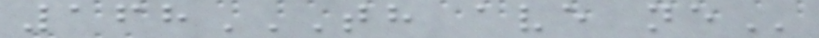168TH AVE NE
